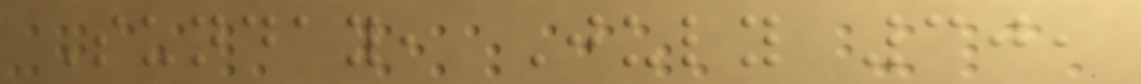Sunday, July 30,
